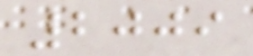2009
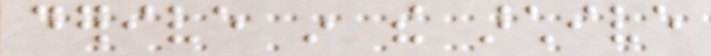derive in the archive
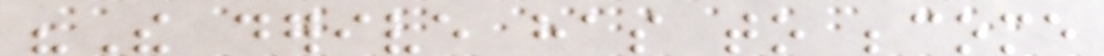"The derive has to become
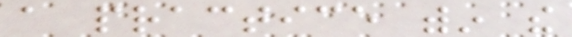a practice within the
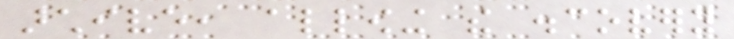archive, allowing the discovery
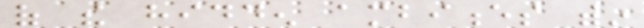of the hidden ambiences within
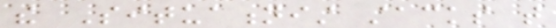the Situationist stacks that
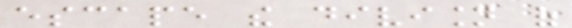escape the division of
